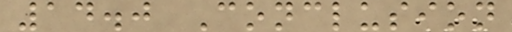14.0 Conclusion
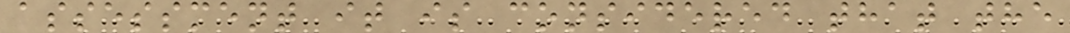assessment it is considered that the
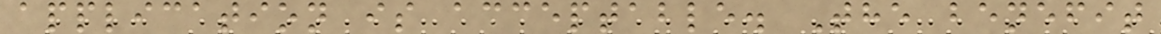application is acceptable. The benefit
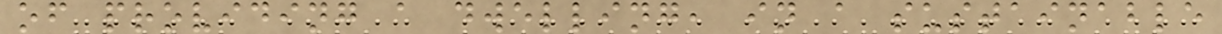of providing a dwelling, in a sustainable
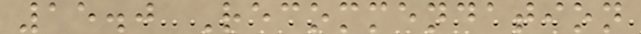15.0 Recommendation
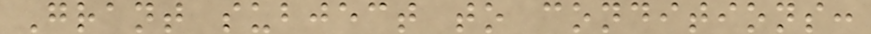Grant subject to conditions:
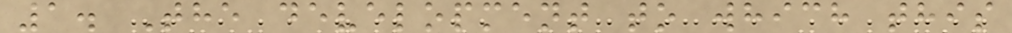1. The development to which this
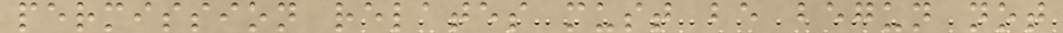permission relates must be begun not
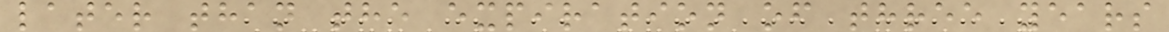later than the expiration of three years
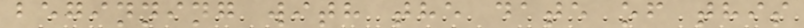beginning with the date of this
